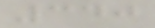340
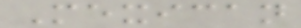Mexican
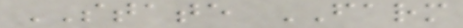STATE FARM
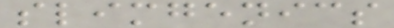slimgenics
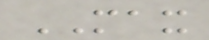MAX
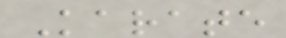Karate
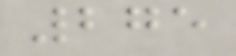275
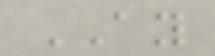AY
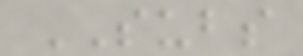SUBS
